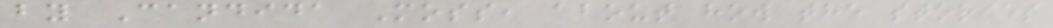by Candida Moss, about how the stories
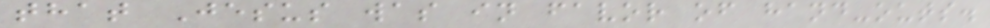that Jesus was in favor of hand-outs.
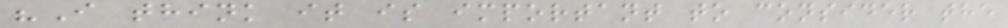"I think it is important to consider the
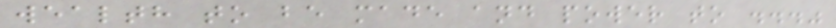wealth to be made and power to ..."
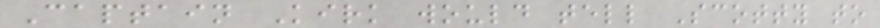Captain Kirk would tell Scotty to
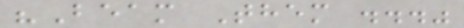"Beam Them ..."
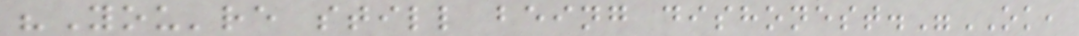"You're still being dishonest."OK,
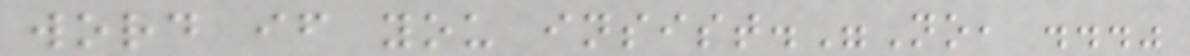word if you insist."No, ..."
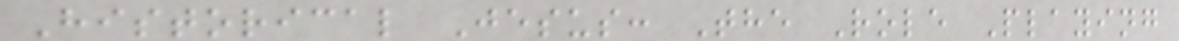Historical Jesus: The Role Playing
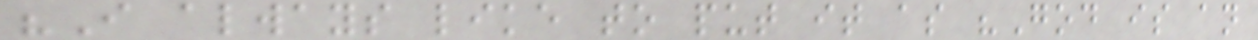"I always like to put it as "God is an
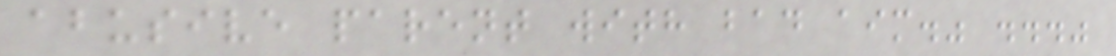abusive parent with bad aim." ..."
